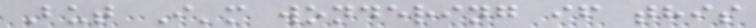But I'm wondering if this
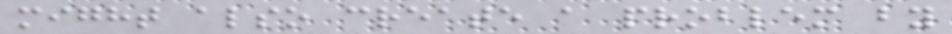might also create a problem by
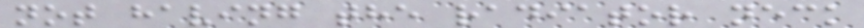not having the radiator neck
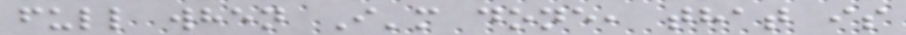full when I'm done, that is
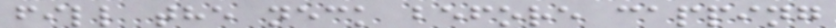fill the neck before capping
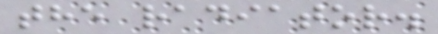the radiator.
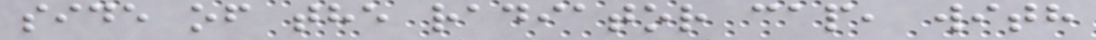side of the radiator cap, with
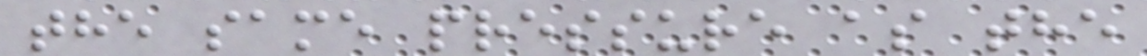the same pressure as the
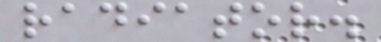radiator.
